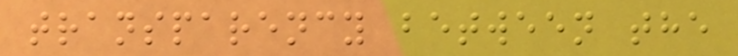transparency between the
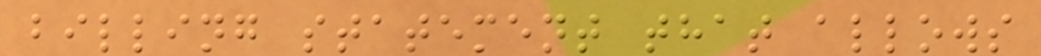billing statement that allows
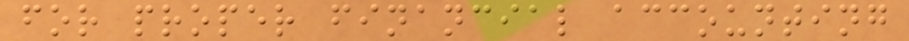for proper financial accounting
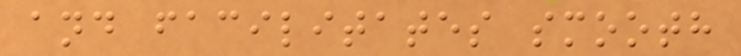and facilitates smooth
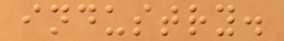industry.
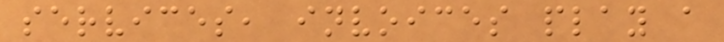services, invoices play a
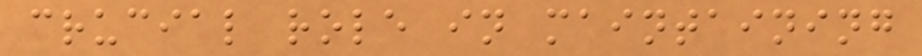crucial role in maintaining
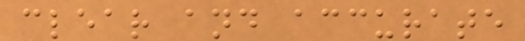clear and accurate
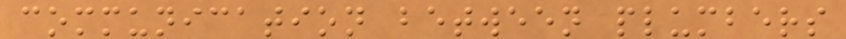communication between plumbers
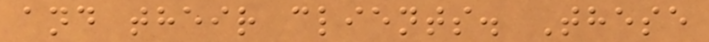and their clients. These
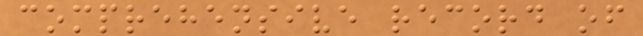comprehensive record of
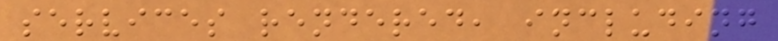services rendered, including
